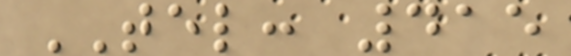TEL: 415
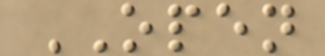OPEN
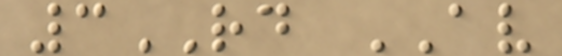3RD AV
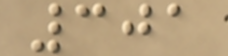301
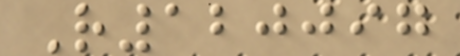R120097
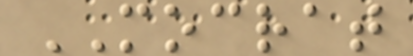MOCRAT
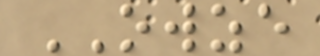OWZE
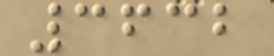3632
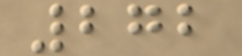272
